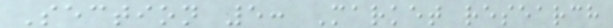Section 5: Market research
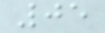05
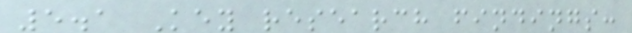5.1 Key research findings:
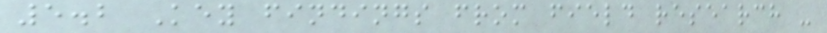5.2 Key findings from field research -
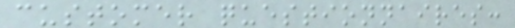customer questionnaires:
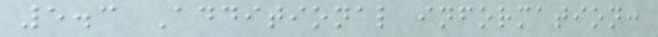5.3 Additional information:
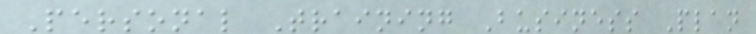Personal Training Business Plan
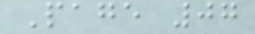Page 07
